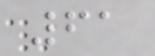61
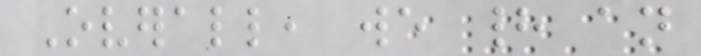Overall, we had an
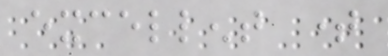excellent time
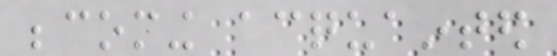becoming acquainted
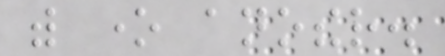with one another.
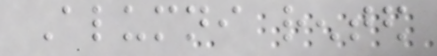Alumni rented
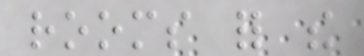rooms for the
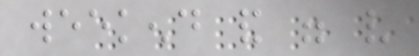weekend and were very
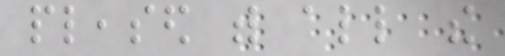pleased with all the
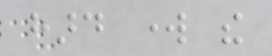hard work the
